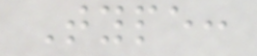Type:
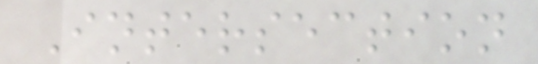Intersection
